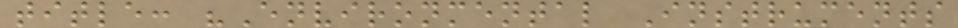title: "Environmental Instruments
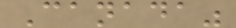Canada"
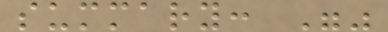summary: ""
